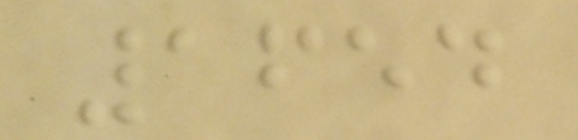1654
